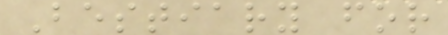Bestiary for
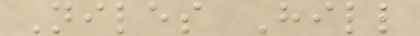Niles Hill
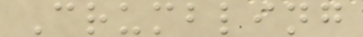Crumbling
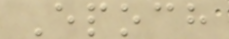Epoch
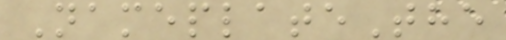NameplateThe
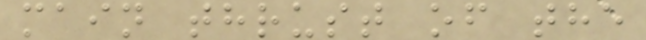main thrust of the
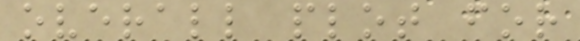overall plot for
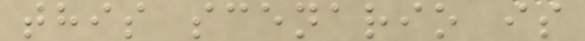this scenario is
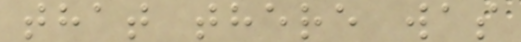that there was
